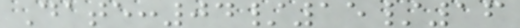Date:04/15/16
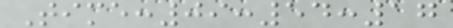Time:09:54:17
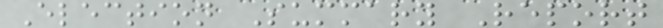Election Summary Report
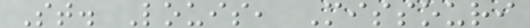St. Louis, Missouri
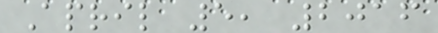April 5, 2016
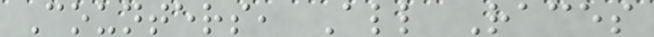Counters, All Races
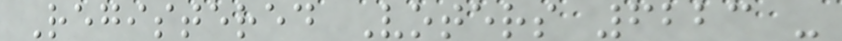Registered Voters 6223 -
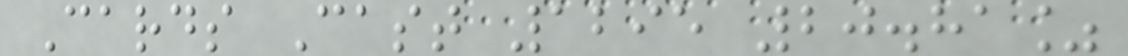Cards Cast 1295 20.81%
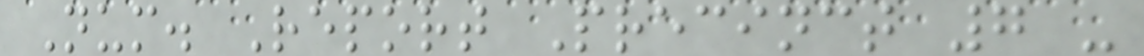Num. Report Precinct 7 -
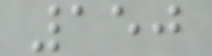150
